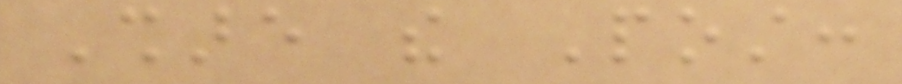Share the Post:
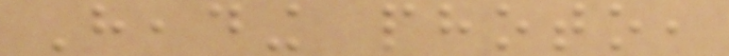Heading photo,
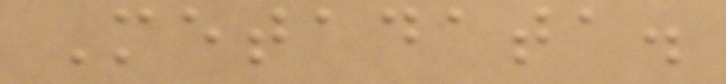Metadata.
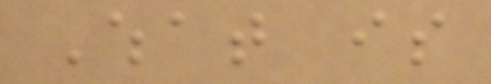What is
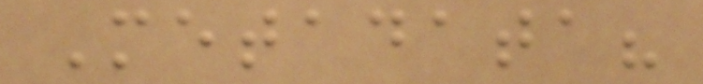Metadata?
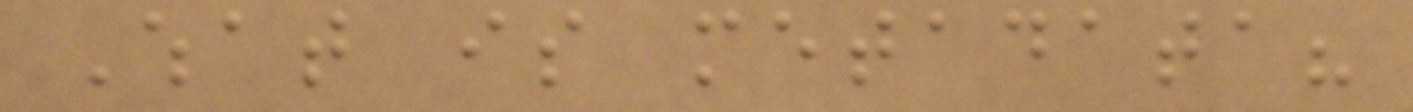What is metadata?
